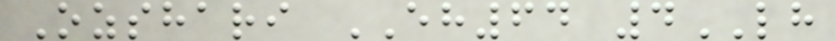Ozshari EH64 4LH
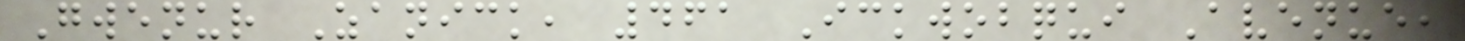Gwenur Zanick, 461 Ickwobqui Avenue,
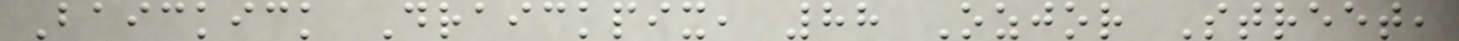Baickick Draickpix, 88 Ozjor Street,
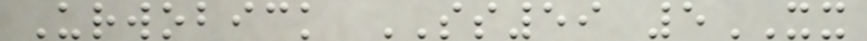Urwobick SS59 5XX
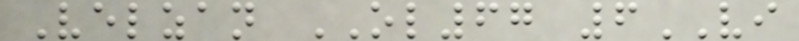Velzan OL67 6VI
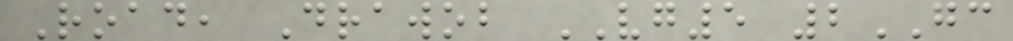Road, Drawob VG5 2GC
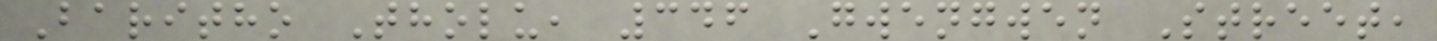Baritho Tholu, 346 Gwengwen Street,
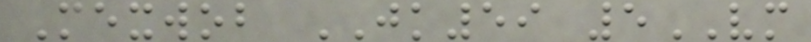Mexwob JK59 5VM
